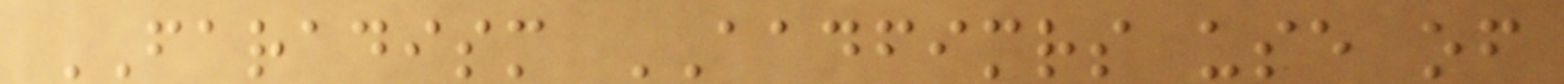FARADISM AADFIMRS use of
